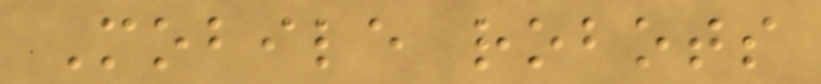Mobile robots
